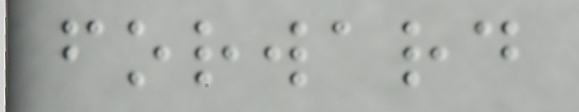forward
